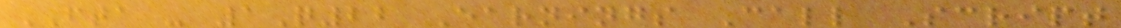FTA - 1Q22 Earnings Call Script
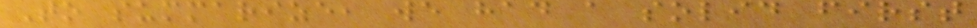To summarize, we had a solid first
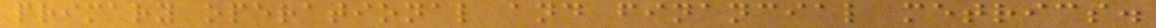primary operational and financial metrics.
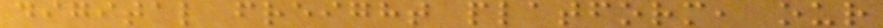digital freight platform, our
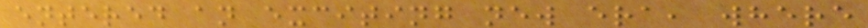entered an exciting new era, where
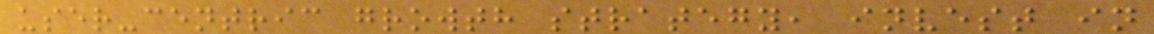user-centric growth strategy, invest in
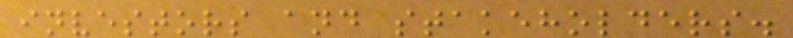investors and stakeholders.
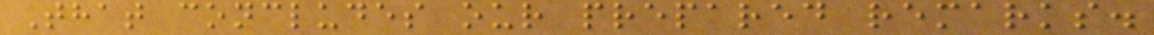That concludes our prepared remarks.
